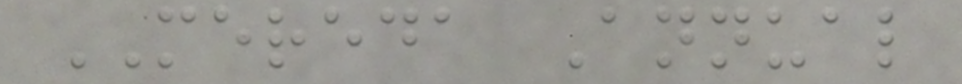MEREDA Annual
